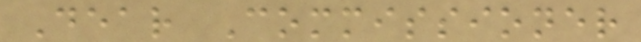Dear Commissioner
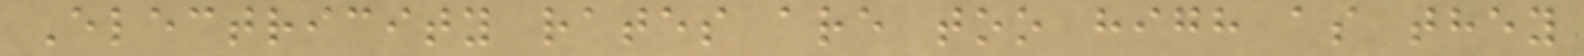Electricity rates are too high as they
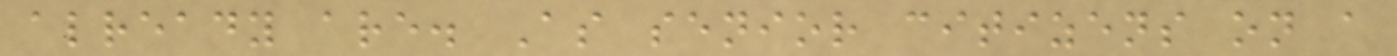already are. As senior citizens on a
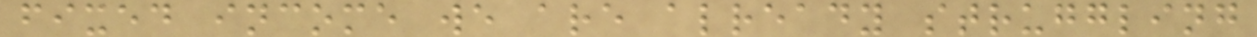fixed income we are already struggling
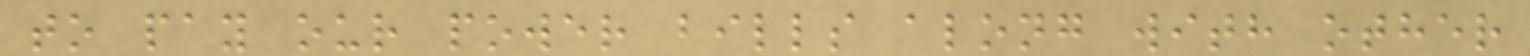to pay our power bills along with other
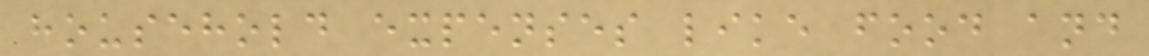household expenses like food and
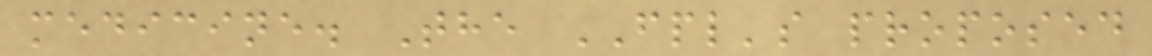medicine. The FPL's proposed
